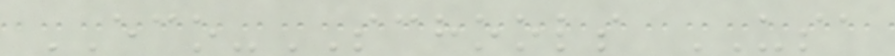ECO-SCHOOLS USA
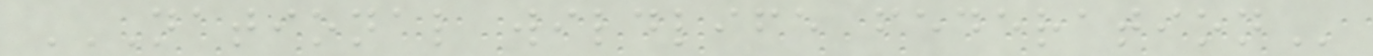NATIONAL WILDLIFE FEDERATION
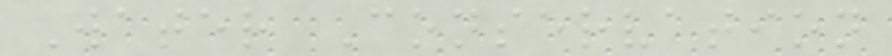Water Conservation
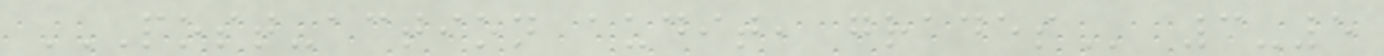POST-ACTION AUDIT, GRADES 3-5
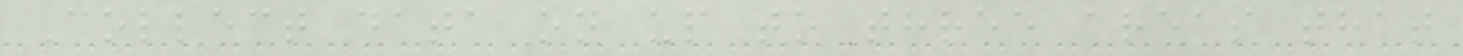Collect data on up to three areas that
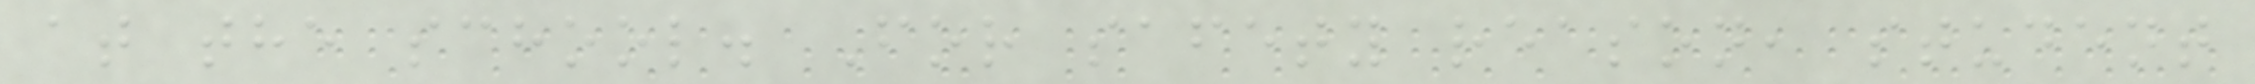at the school. For safety reason, student
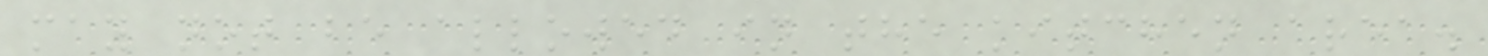may not be allowed in the kitchen area.
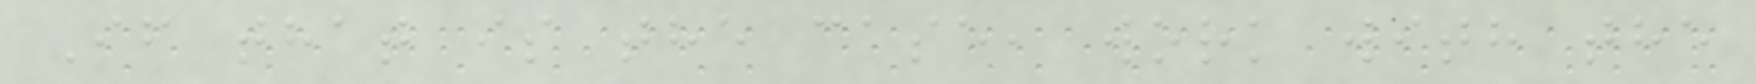If that is the case, work with the
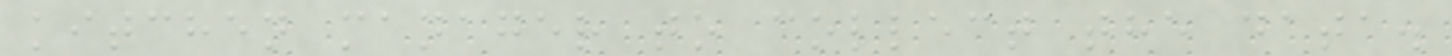kitchen manager to collect the data.
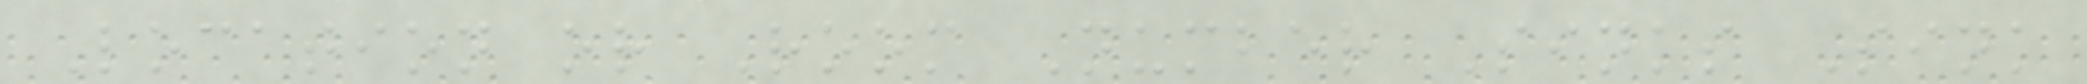Location or Room Number Sinks Sink
